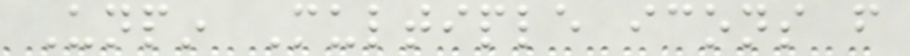Unpin Multiple icons from
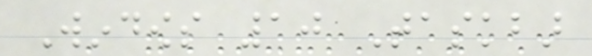Windows 10 Taskbar
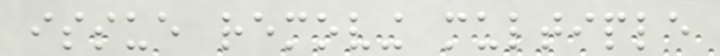issue removing multiple
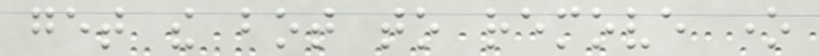get the bot to remove one
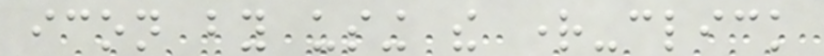icon by using the right-click
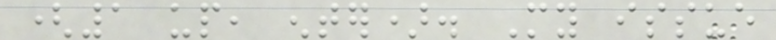(1 up, enter). My issue
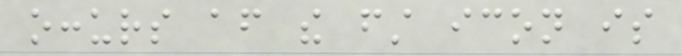occurs after the first icon is
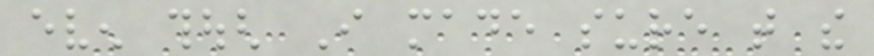even though I made sure that the
